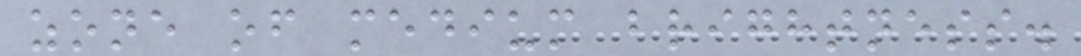zone of medium brightness.
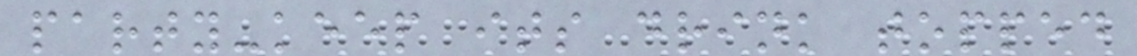party-keep its drink topped
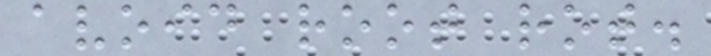avoid root rot.
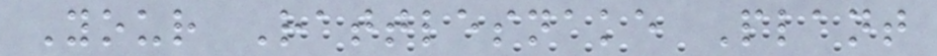Your Rattlesnake Plant
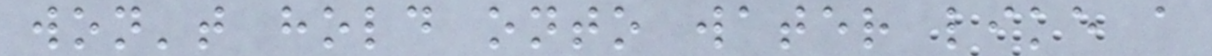won't hold onto water like a
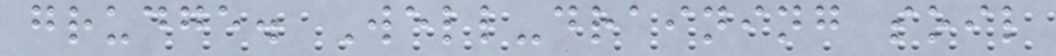grudge. Well-draining soil
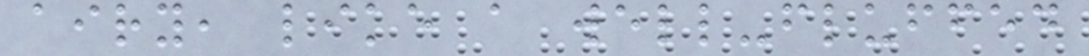airy, like a well-fluffed
